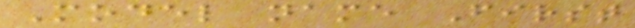Model name First
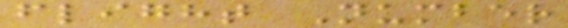flight Number
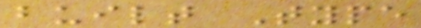built Type
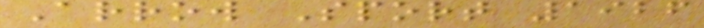Arrow Sport 1926
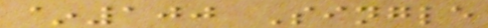~100 Single
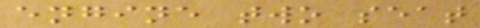engine two seat
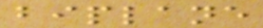biplane
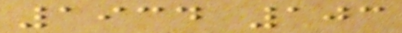1934 103
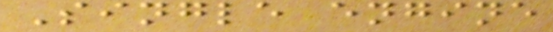Single engine
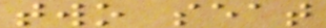two seat
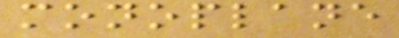monoplane
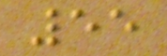55
